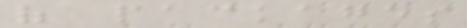of packages
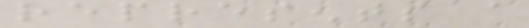represents a
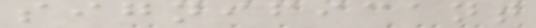significant
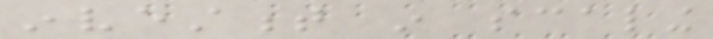investment in scaling
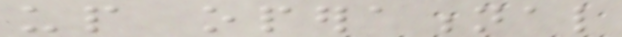up operational
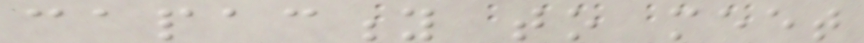capacity to meet
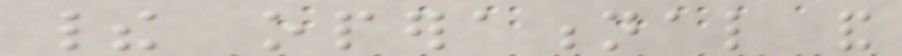their operational and
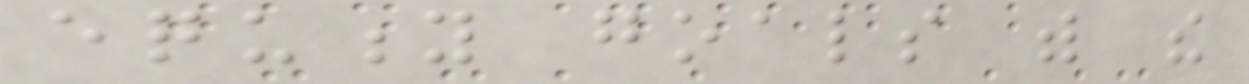equity goals with the
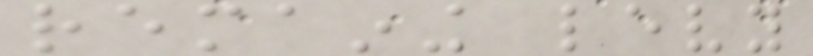remaining levy
